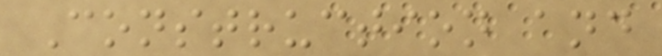Construction and
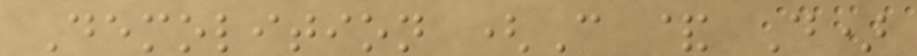Demolition (C & D)
